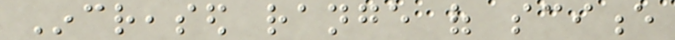Increased range of science
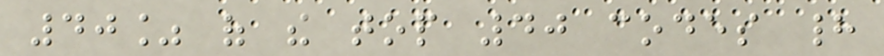40% of the top 40 codes had
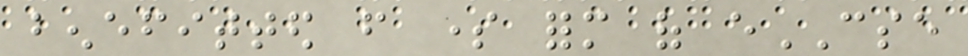benefitted from some form of eCSE
